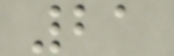21
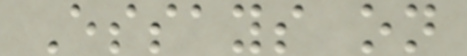Essays on
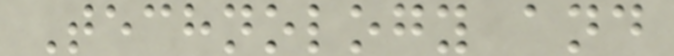Technology and
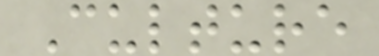Culture
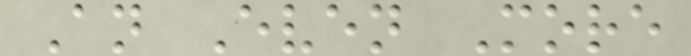An Even More
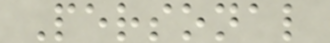Personal
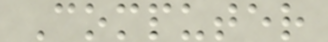Computer
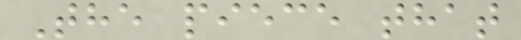The piece that
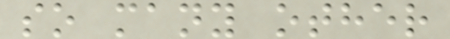so many other
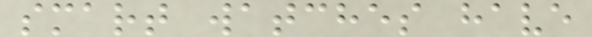smart watches have
